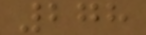278
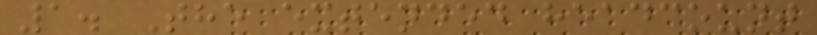1. The extended headcount
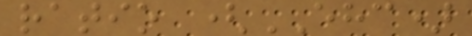ratio (EHC)
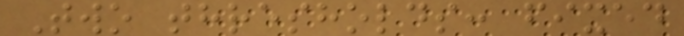Two thresholds: fixed
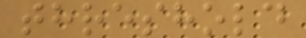threshold
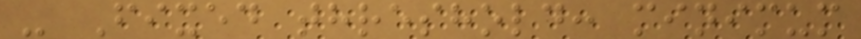- Fixed threshold: minimum
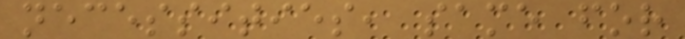necessities, same for
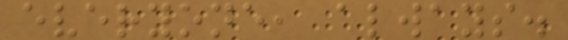everyone, always.
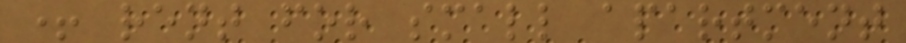+ rent for small apartment
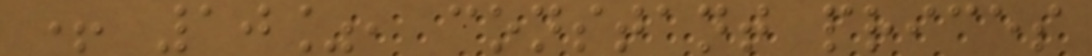+ 10%, constant prices
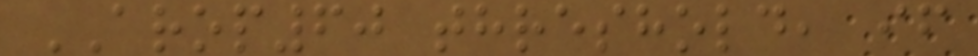AROP60 threshold, if
